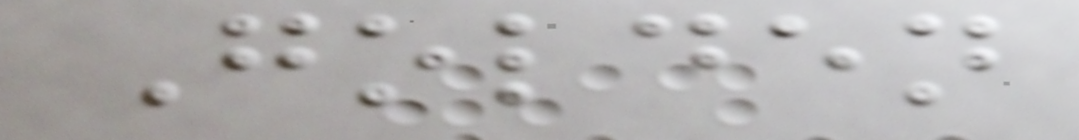Golden
